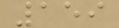159
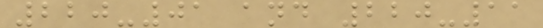220-01 and 220-11
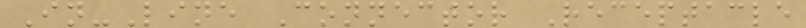In-Line Connector Receptacle
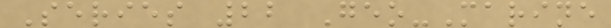Series 22 Geo-Marine
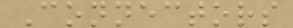Connectors
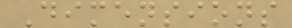Dimensions
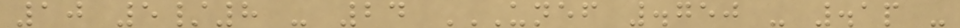10 5/8 - 24 UNEF .750 - .1P -
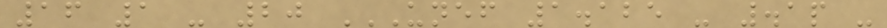16 1 - 20 UNEF 1.125 - .1P -
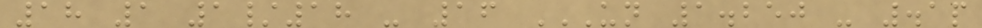18 1 1/18 - 16 UN 1.250 - .1P
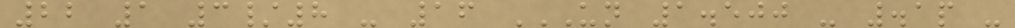22 1 3/8 - 16 UN 1.500 - .1P -
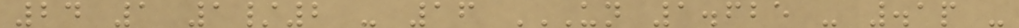24 1 1/2 - 16 UN 1.625 - .1P -
